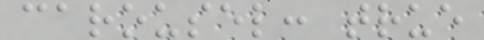carousel: true
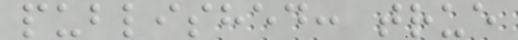published: true
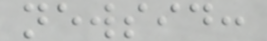newsid:
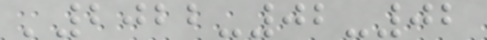'2022-02-02
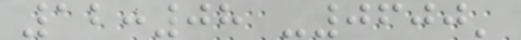12:08 -0600'
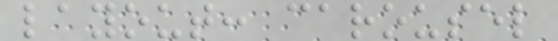layout: carousel
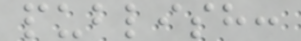publish:
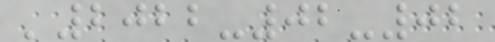'2022-02-02
